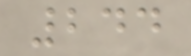244
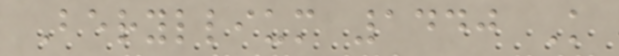Beryllium 1440 K
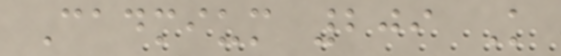Cadmium 209 K
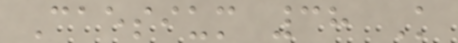Caesium 38 K
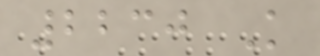2230 K
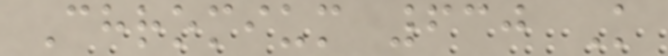Chromium 630 K
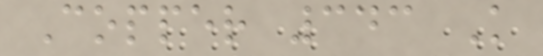Copper 343 K
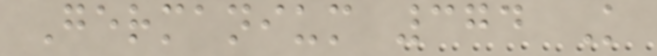Germanium 374 K
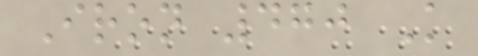Iron 470 K
